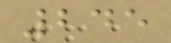245
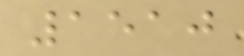1510
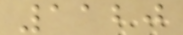1120
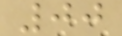00
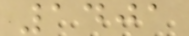1401
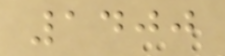1400
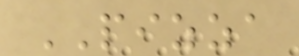PIZZA
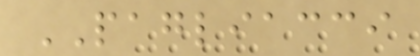PAGLIACCI
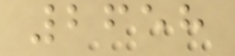2658
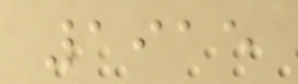1915
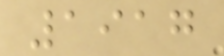1917
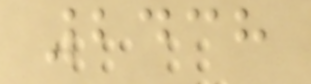2438
